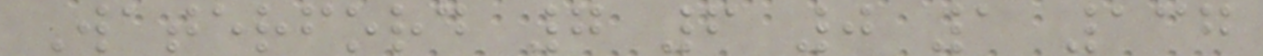Waterford 7 6 0 1 137
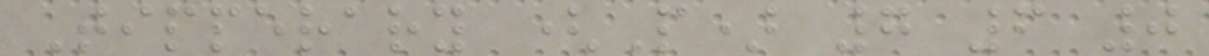Tipperary (P) 7 6 0
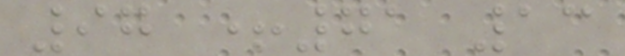97 +71 13
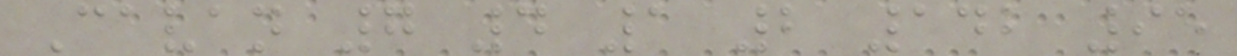Cavan 7 4 1 2 142 95
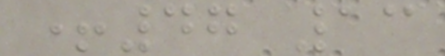+47 13
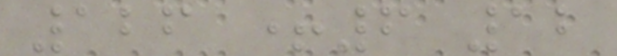126 +6 12
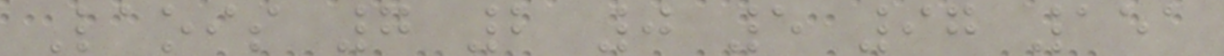Laois 7 2 0 5 97 151
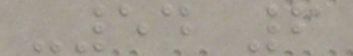-54 6
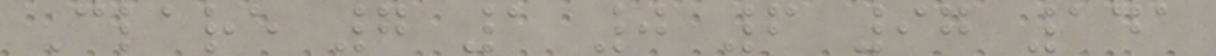Clare 7 1 0 6 97 141
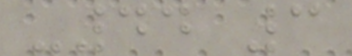-44 3
